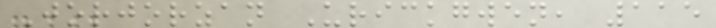Jorjorzan Urickgwen, 115
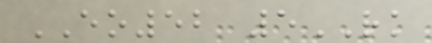EO52 5RK
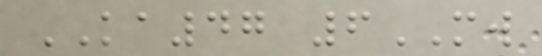KA47 6MW
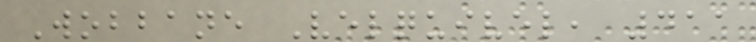Wobbane Velquivel, 411
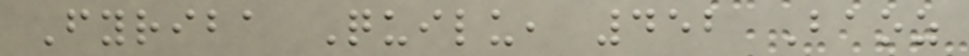Fyriba Quilu, 452 Baoz
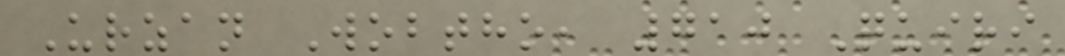Urzan Wobtho, 710 Quiri
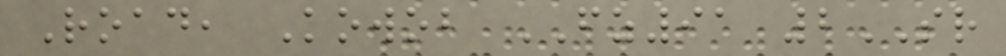Road, Kowob FZ91 2SR
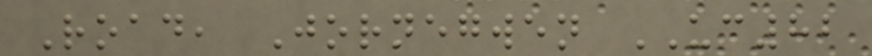Road, Jornegwen UC82
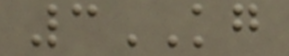3KG
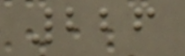226
